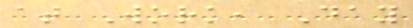at Work, Day
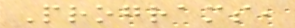Programs,
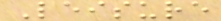Leisure
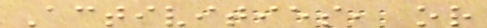Activities, or
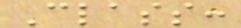Class:
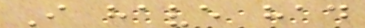I have had
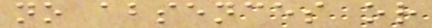no absences or
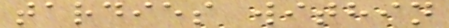tardies within
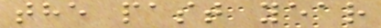the past year
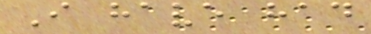I have had
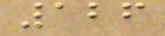126
